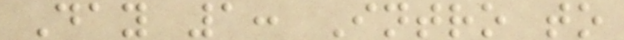Day 1: Intro to
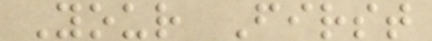Your First
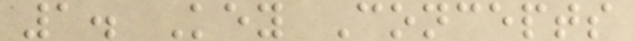1. Key Concepts
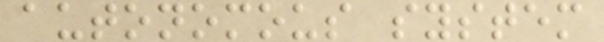autonomous system
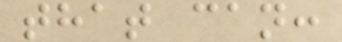that can:
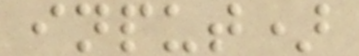input)
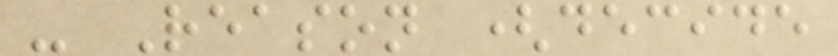- Reason (decide
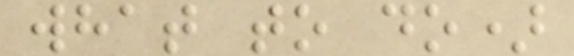what to do)
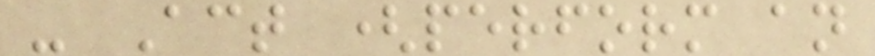- Act (perform an
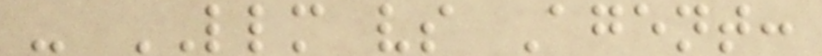- LLM vs Agent:
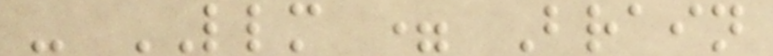- LLM = Brain
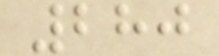280
